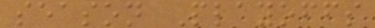season Playoffs
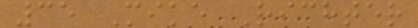35 Mike Richter
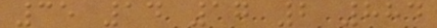35 14 17 2 884
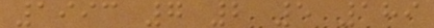1993 7 2 5 189
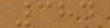384
